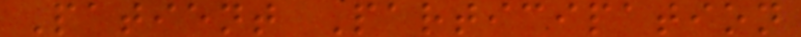Patient Participation
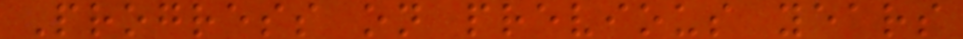Progress on previous years
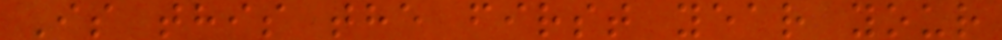Is this the first year your
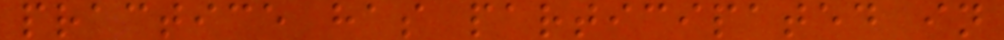practice has participated in
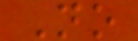No
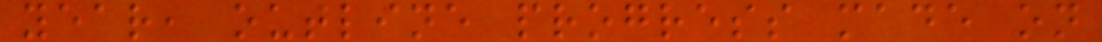year, outline progress made on
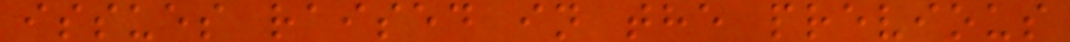issues raised in the previous
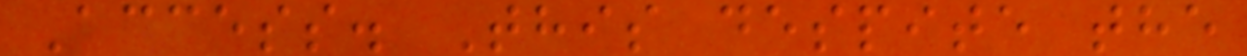Access. This despite the
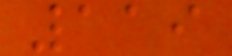119
